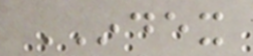INDEX
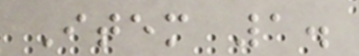Item 1.
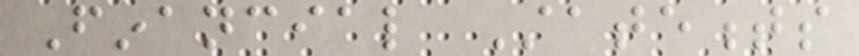Financial Statements
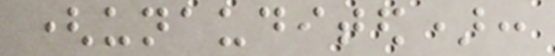(unaudited):
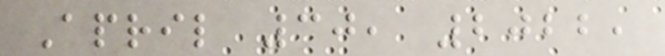April 30, 2022,
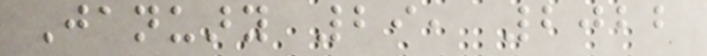January 29, 2022
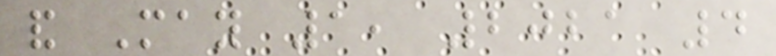and May 1, 2021 4
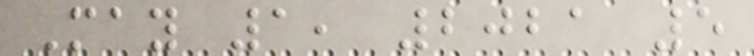May 1, 2021 5
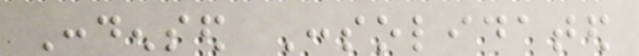Condensed Consolidated
